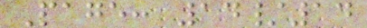Page: 14/14
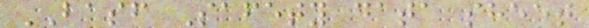BASF Safety data sheet
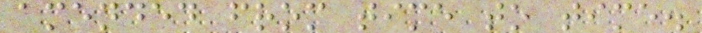amended from time to time.
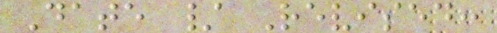Date / Revised:
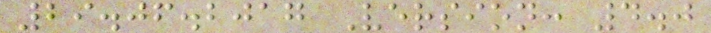29.06.2017 Version: 4.0
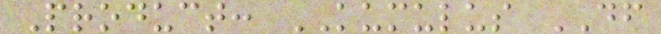Product: KUMULUS DF
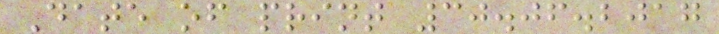Date of print 30.06.2017
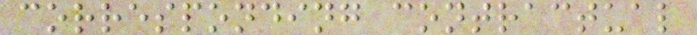corresponding contractual
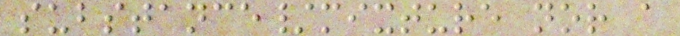substance/mixture nor a
